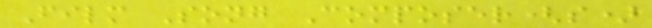Film Song Composer(s)
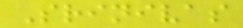Srinivas
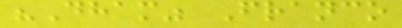"Dham" Franco
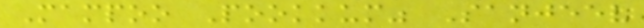Mampoo Pookkum" Sanjeev
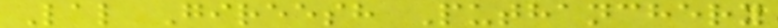Lal Gireesh Puthanchery
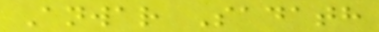Anwar Sadath
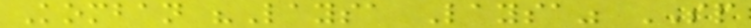Komban "Laysa Laysa" SP
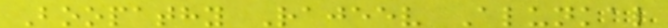Boopathy Rajeev Alunkal
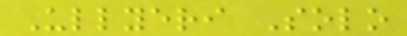Ullyeri Solo
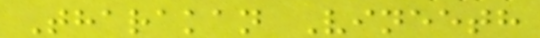Tharakan Vineeth
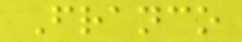Franco
